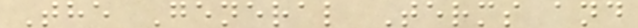The General Terms and
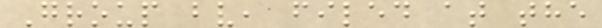Group bv, filed at the
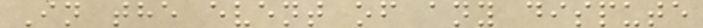In the event of any dispute
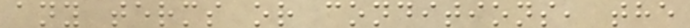any terms or conditions, the
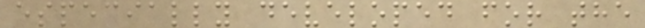especially developed for the
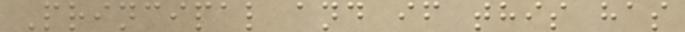Principal and if this has
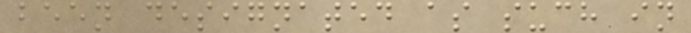been designated as such in
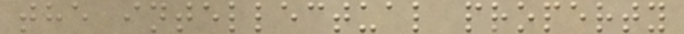the intellectual property
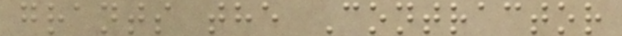grants the Contractor
